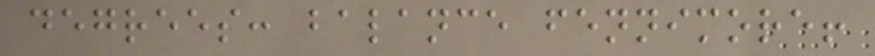degrees: balance fennimore!
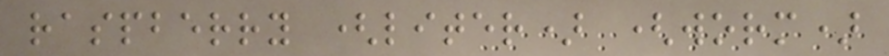raspberry (liter) (worm)
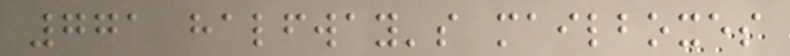771 halfway's mailboxes
